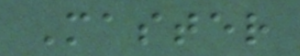Master
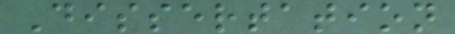Dissertation
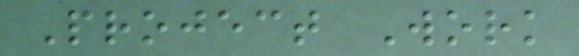Project Work
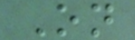On
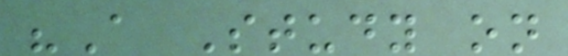"A Study on
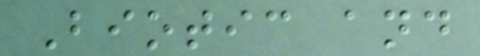Biotic and
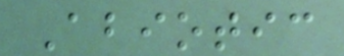Abiotic
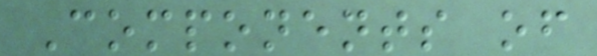Components of
